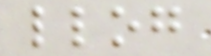llog
